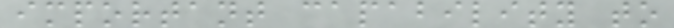important capability to
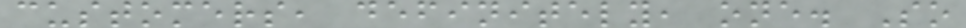customers, definitely, one. So
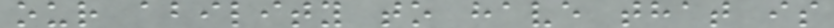our ability to have that is
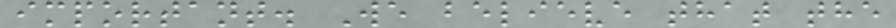important. We believe that the
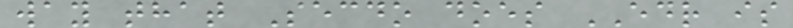way that Secdo does EDR is
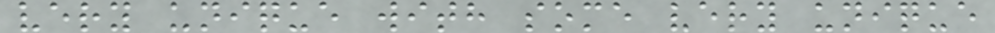very unique with some very unique
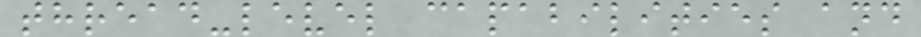thread-level capabilities and
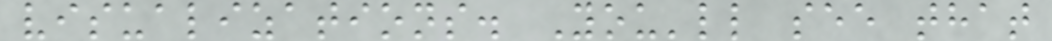visualizations. You'll see that
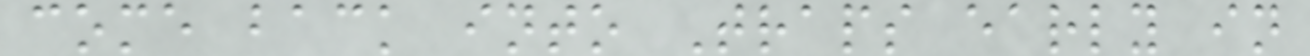come back into Traps early in
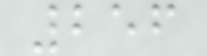256
